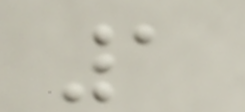1
